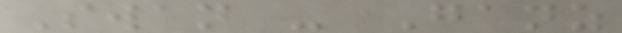Swan - Ganz
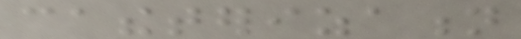catheterization
